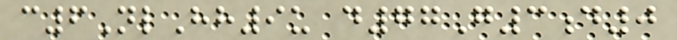c6NlHh9u d77G3d0
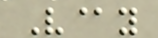V@y
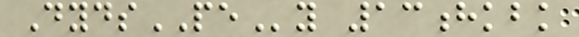DydsPEy 13hkbk
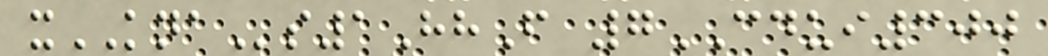xKNAs1HhF 7CDUI300
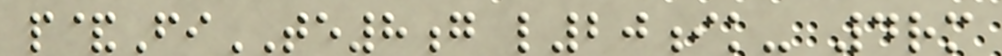p&FiTE8g l20ik- 4rm
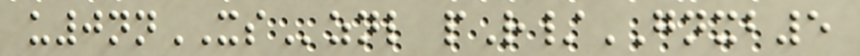u0nnXSznl pR/GNXB5
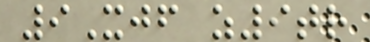9Xjf z9tr
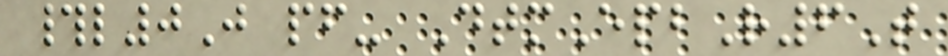#l0J pf- DtmEpbR6T
